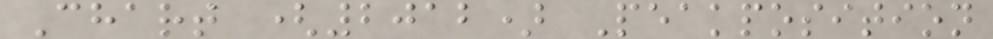Chart (2012) Peakposition
